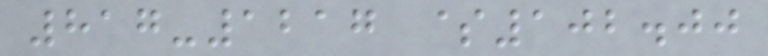817-1217 $102.00
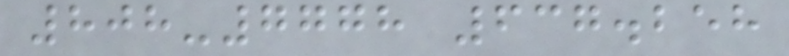808-7778 637.258
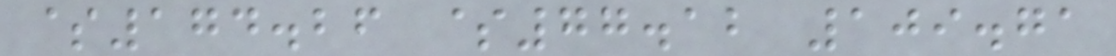$174.26 $77.12 109.71
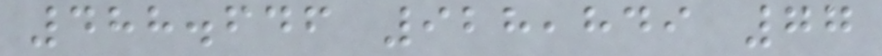488.646 928,849 77
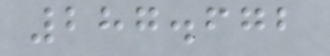287.672
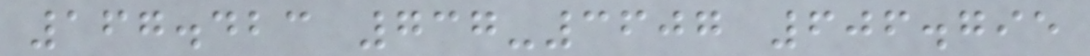167.423 737-3607 606.795
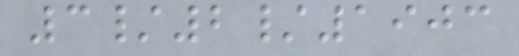3/2/1903
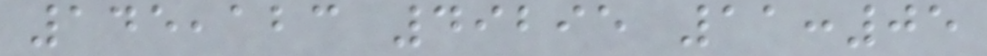145,123 49295 11:05
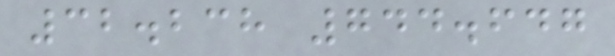32.238 744.647
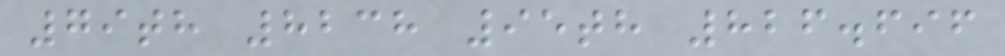79th 8238 95th 826.696
